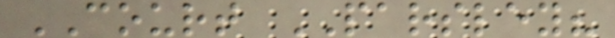COURT PARSLEY?
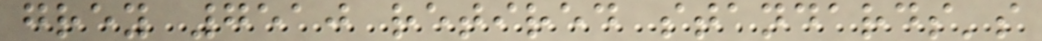grey 7510 retired standards's
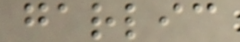garlic
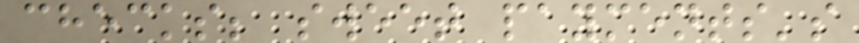checks; sweet payments's
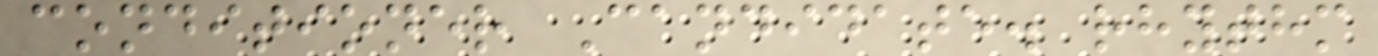conditioner Candidate. rhythm
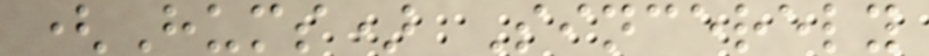(Hums) Sincerely
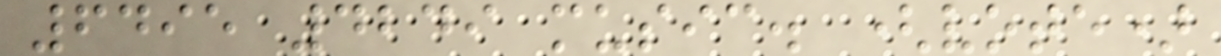6495 4249 music. (vote)
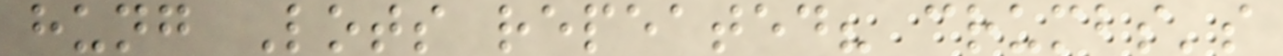hung Lots repeated? crumbs's
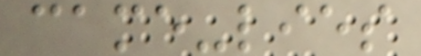came-lies
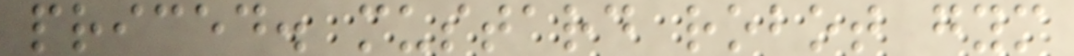priced. mustard robot gym
